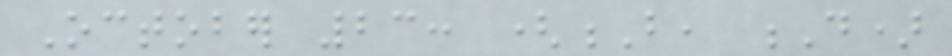October 23: (B, D)
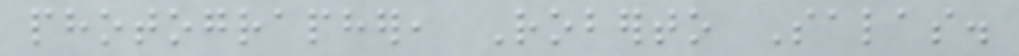photographer, Roberto Salas.
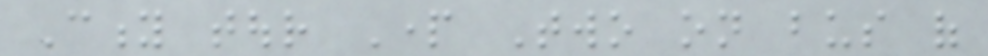City tour Part Two on bus of
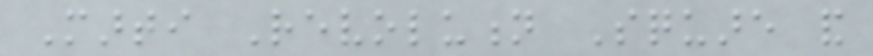Marti Revolution Square and
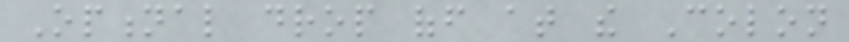Optional drop off at the Colon
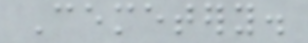Cemetery.
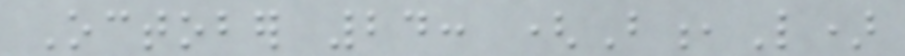October 24: (B,L)
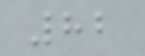82
